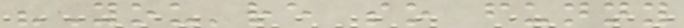"You're so funny
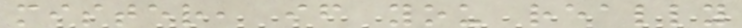mister, if you really
